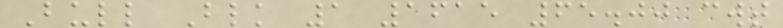Bull Blk 1 1615 65.00 cwt
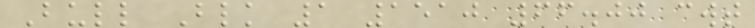Bull Blk 1 1510 66.00 cwt
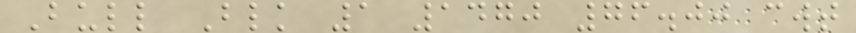Bull Blk 1 1470 76.00 cwt
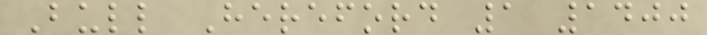Bull Hereford 1 1400
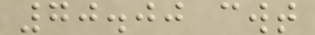70.00 cwt
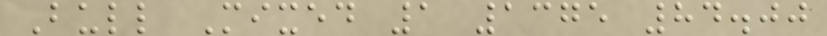Bull Mixed 1 1375 84.00
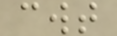cwt
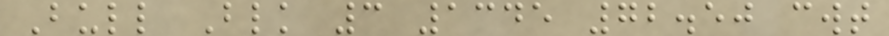Bull Blk 3 1345 72.50 cwt
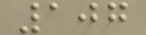107
